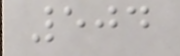504
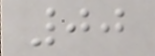00
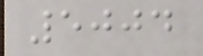5004
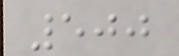500
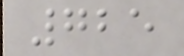725
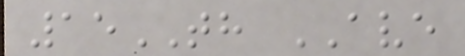15TH AVE
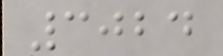3024
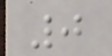0
